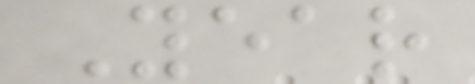Year
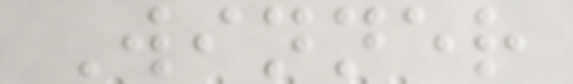Winner
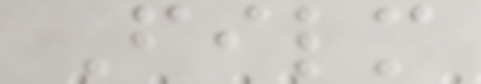Film
